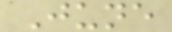June
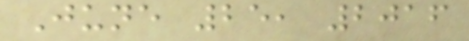June 25, 2016
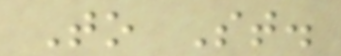To St.
